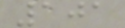101
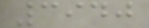3940
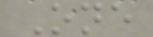One
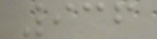936
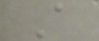A
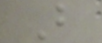B
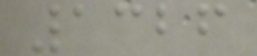1326
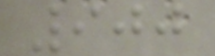900
